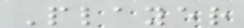Player
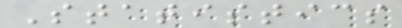Statistics
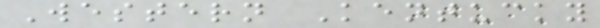Western Kentucky
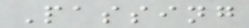Passing
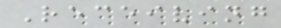Receiving
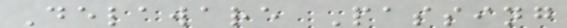Delaware Passing
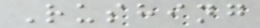Rushing
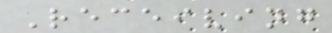Receiving
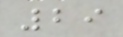29
